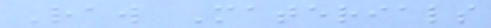Raw Materials
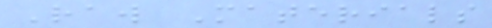Raw Materials
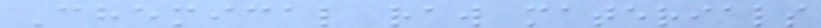Chemical raw materials
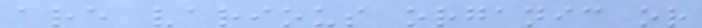are various organic or
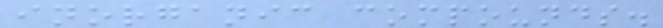inorganic compounds.
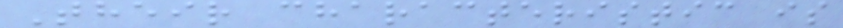Their characteristic is
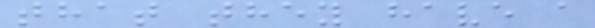that they have a
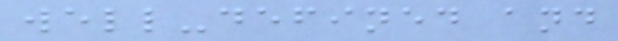well-defined and
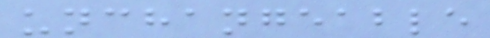unchangeable
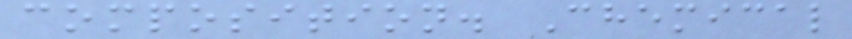composition. Chemical
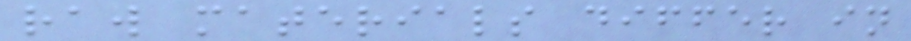raw materials differ in
